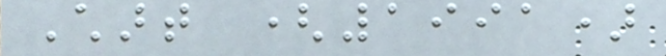Chart (1991)
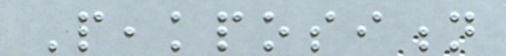Peakposition
